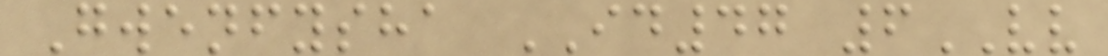Gwenfysha ID47 6VV
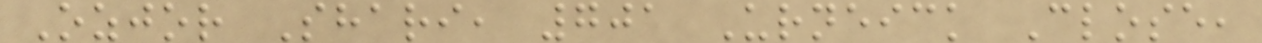Ozjor Shari, 701 Urneick Close,
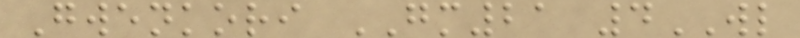Gwenkori GM21 4WL
